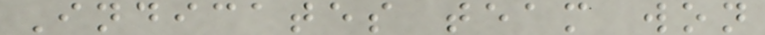Indicates team won
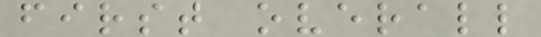first overall
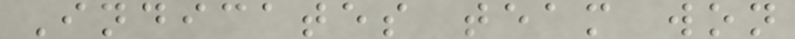Indicates team won
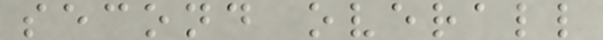second overall
